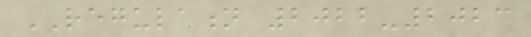REGULATION 2022-2023
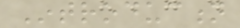Introduction
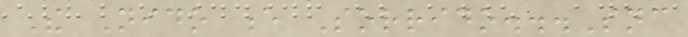The Nido e Sorrido...Snc
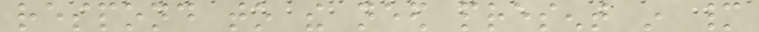respond to the need present in many
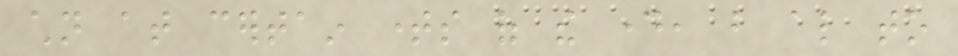children at certain times of the day, but also to
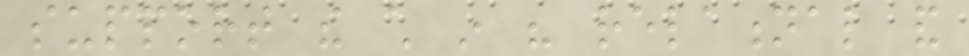support the child in his relational and
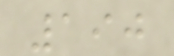190
